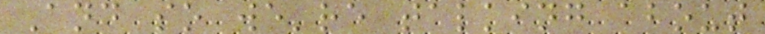And so we're talking about
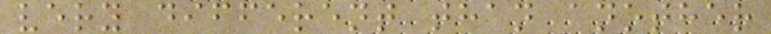very different than another
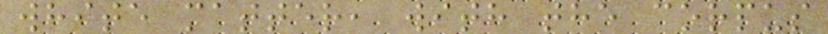white matter, with the corpus
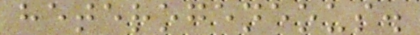heterogeneous.
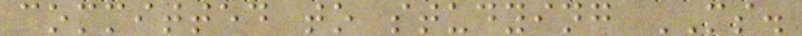committed to studying MS.
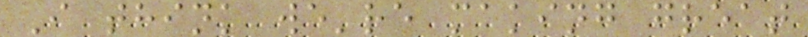I think we're making great
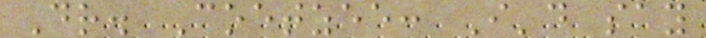Dr. Coetzee: I'd say
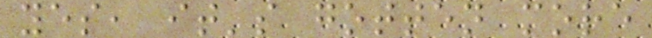yes, it's gotten more
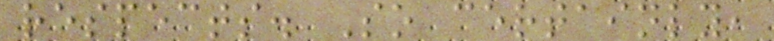respects. So certainly,
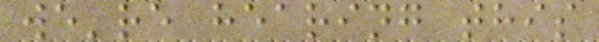we're hearing this
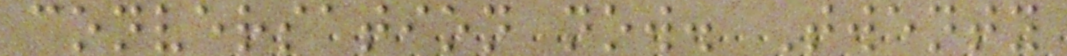conversation now. Twenty
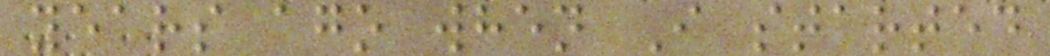years ago when I started
